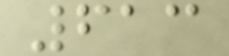613
